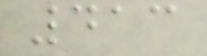413
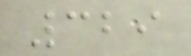329
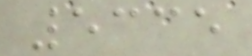5335
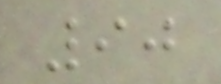90
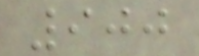900
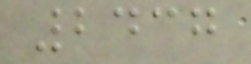2437
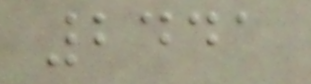2441
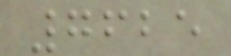7625
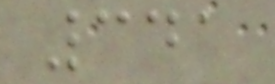341
